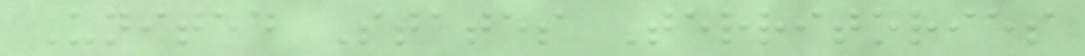United States Territories
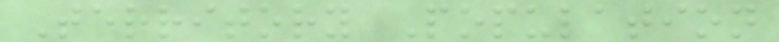Territory Population
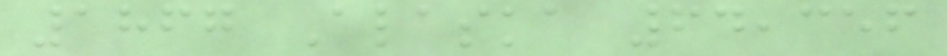1867 Alaska 64,356
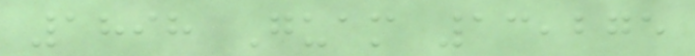1898 Guam 13,275
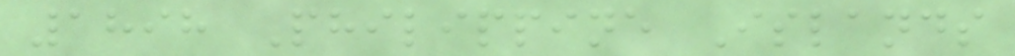1898 Philippine Islands
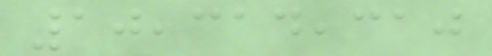10,314,310
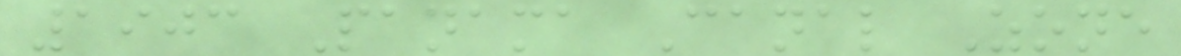1903 Panama Canal Zone
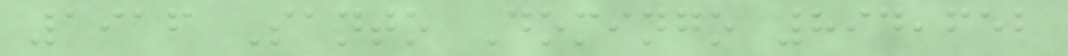1916 Santo Domingo 894,652
